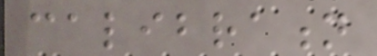calibration
